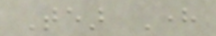Tear Here
